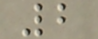2
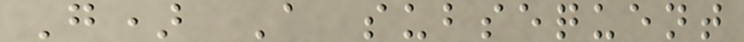G) A subsequent
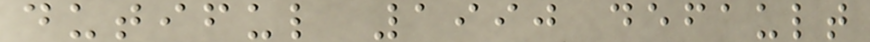dutiful 1990 default
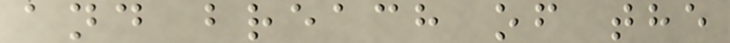and breach of the
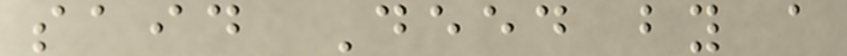said Deed by a
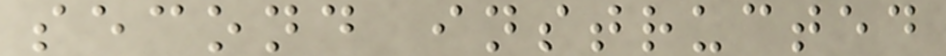second instructed
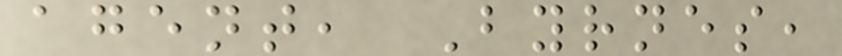agent, Byrnes,
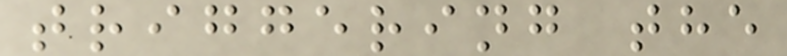triggering the
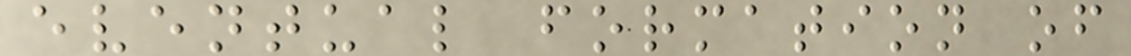eventual formation of
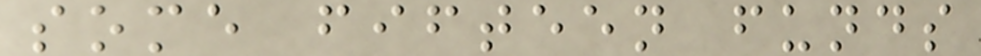some fifteen funds
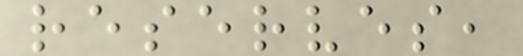reserves,
